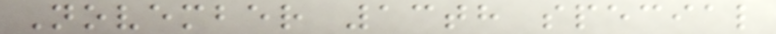November 13th special
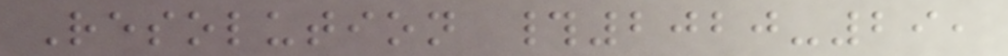Resolution #2020-29,
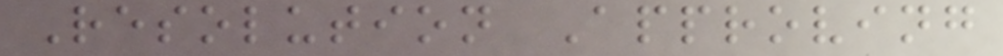Resolution Approving
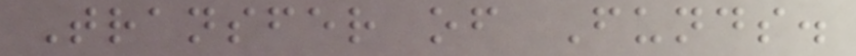Transfer of Funds.
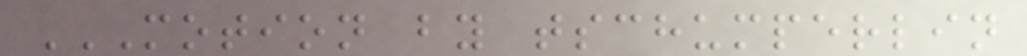MOTION BY TSCHUMPERLIN
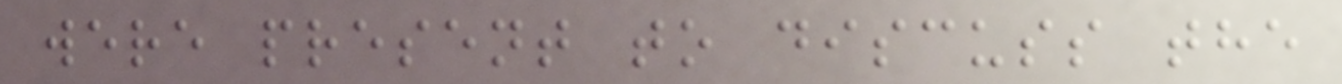were present to discuss the
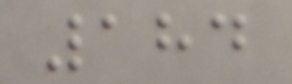184
